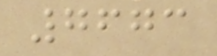7673
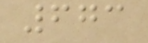673
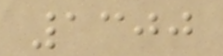1300
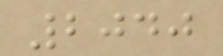2040
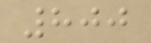800
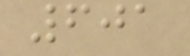601
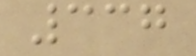337
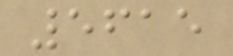5615
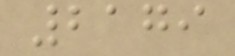2179
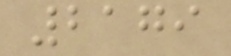2179
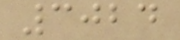3024
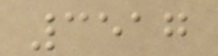3517
